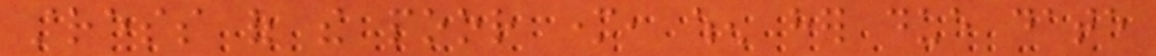stress of the poor mother, when her due date
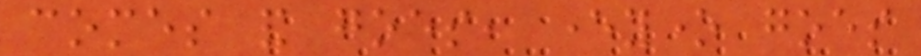comes and goes, everyone goes
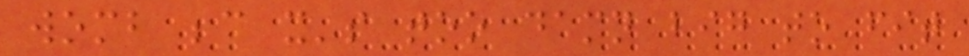womb because it's too damn big to fit
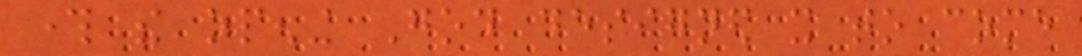through the opening God designed it to come
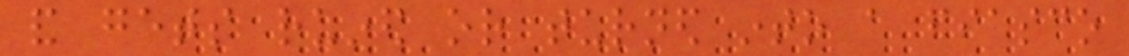and gets ruined or turned into a fiasco
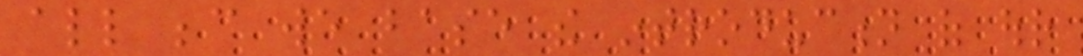all because we base the introduction of our
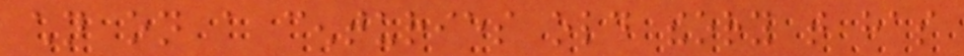children on a centuries old theory that has
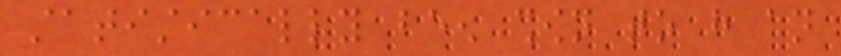statistically been shown to have an
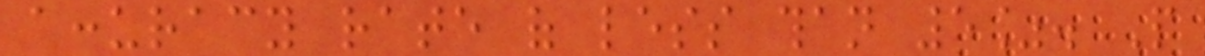accuracy rate of less than 5%. People
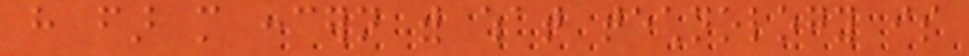have far more concern with what technology is
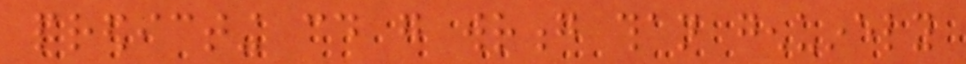predicting could go wrong than genuinely
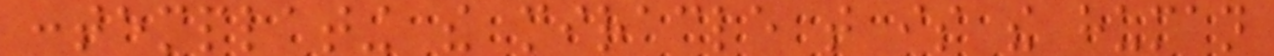contemplating the miracle that is the human
